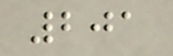201
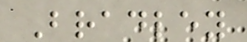Bradley
